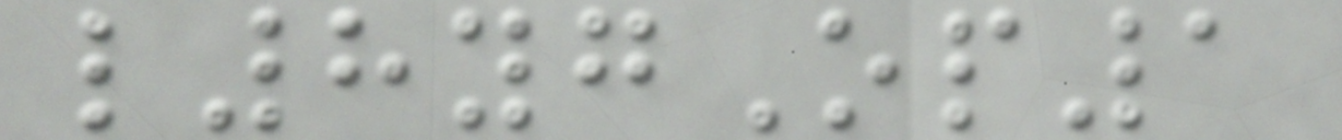l8ygOp1
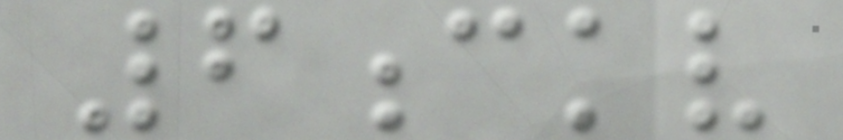6ckv
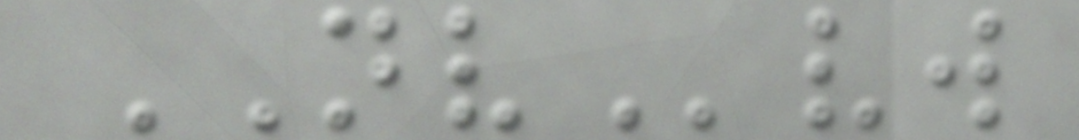NVvw
